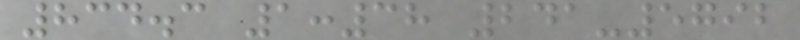834.3 1:38 241-5792
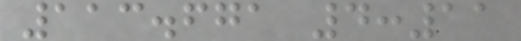113.671 4:11
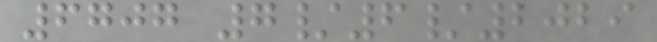6707 7/6/2029
